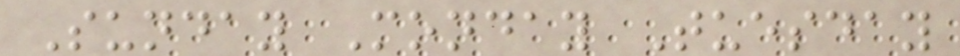Sunday Monday Tuesday
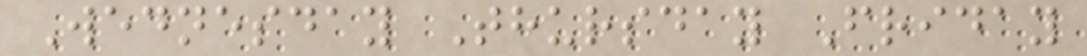Wednesday Thursday Friday
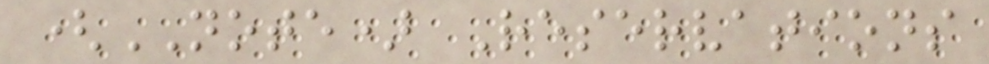(NOTE) Reservations
